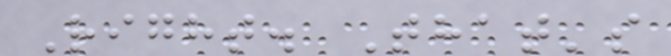Right. That's
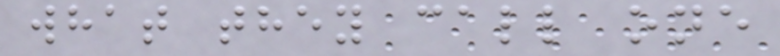what they call one
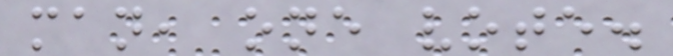man, one vote.
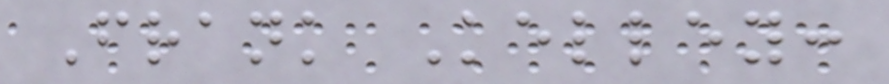Frank Kelley:
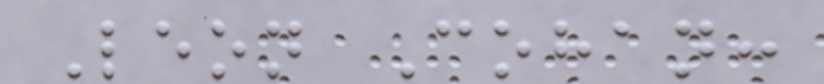Leon Cohan:
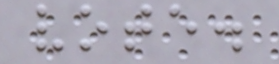vote.
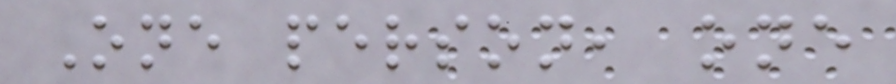One person, one
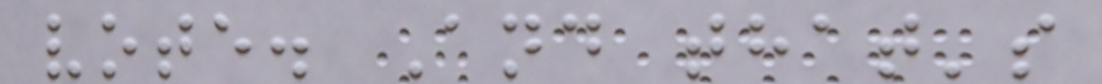vote. And that's
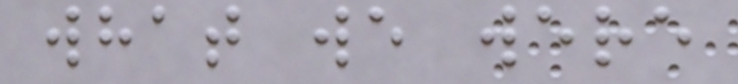what we were
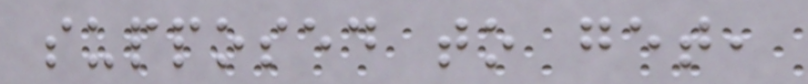supposed to get,
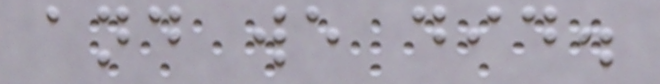and we did.
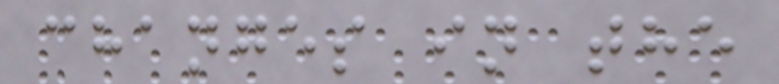changes in the
